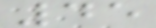45
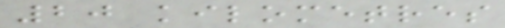20 kilometres
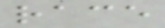race
